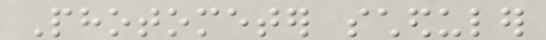Photometer scheduler
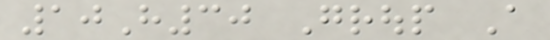10H30 Group A
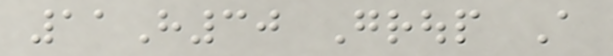11H30 Group A
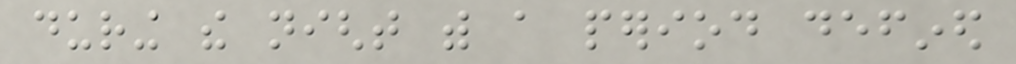during the night with a period defined
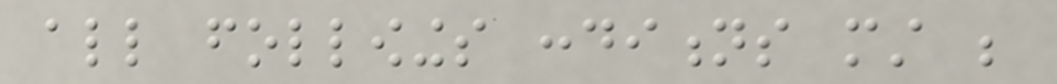all followings conditions must be
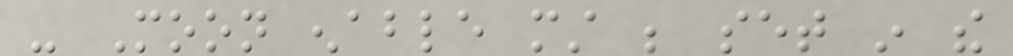- Moon enable must be set in the
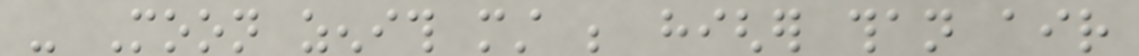- Moon zenith must be higher than air
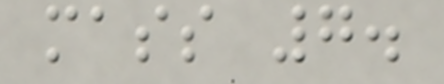mass 7.
